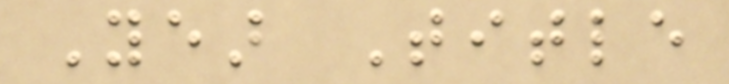Year Title
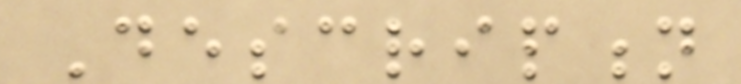Description
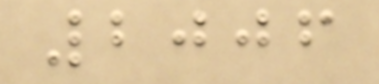2006
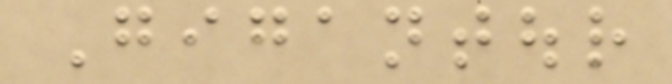Gigantour
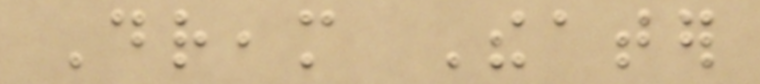Dream Theater
